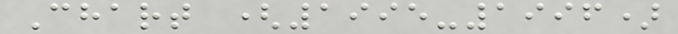Chart (1995-1996)
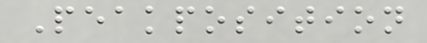Peakposition
